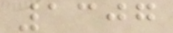1307
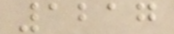1217
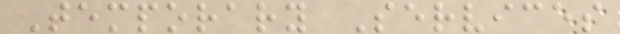Temporary Services
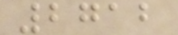2712
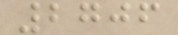2706
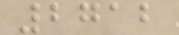2712
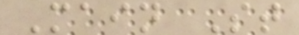Main St
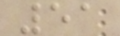51
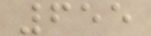655
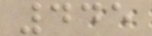445
